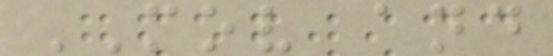MOV and
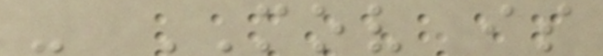- MOV is
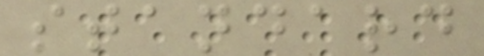standard
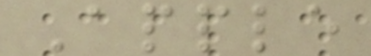Apple
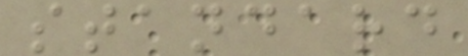standard
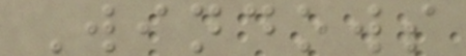Windows
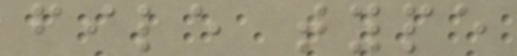file type
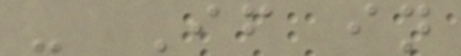- If in
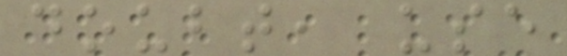doubt, use
